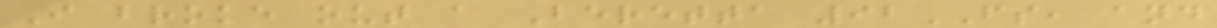I broke out a Beretta 92FS, and
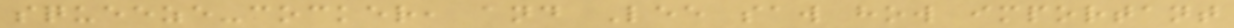squeeze-cocker, and Lee saw how important
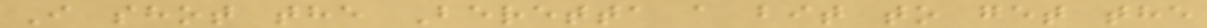I shot the Beretta a bit to get the
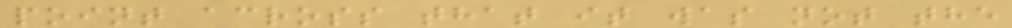point across that it was not the
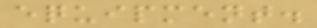equipment.
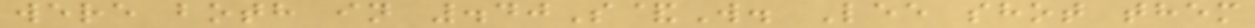were both in .40S&W. Lee shot them
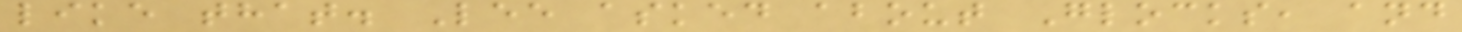like that. Lee asked about Glocks, and
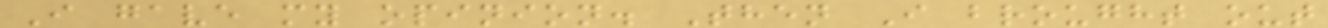I gave my opinion. Then I brought out
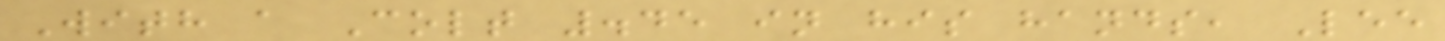With a Colt .45 in his hands, Lee
